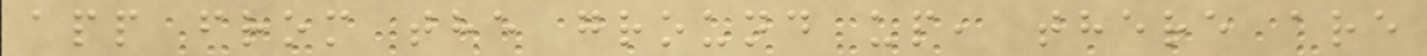app from the ground up, there are
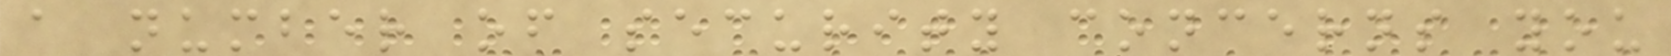a number of security concerns you
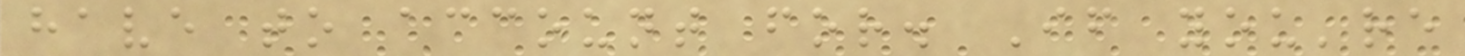have to account for. If you're
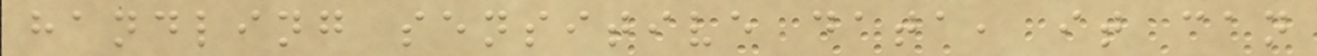handling sensitive data, it can
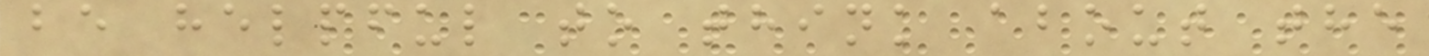be helpful to think about the
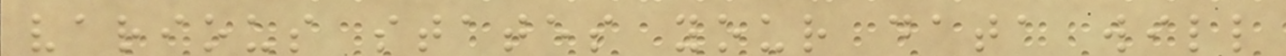various states your data will
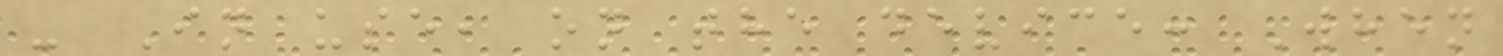- In use, on the device: When
